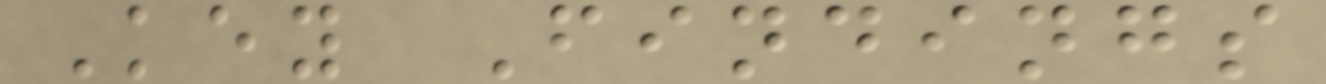Key Findings
